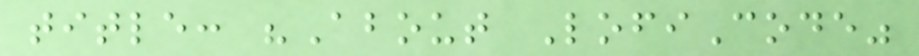title: "About LofiCode"
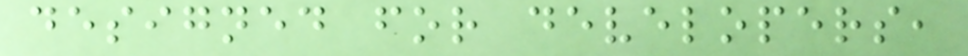designed for developers,
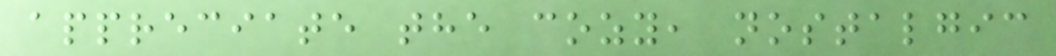appreciate the cozy, nostalgic
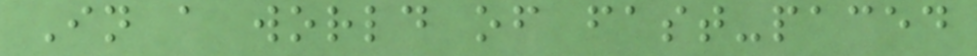In a world of fast-paced
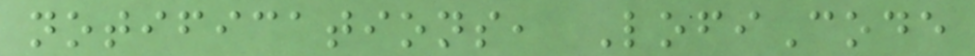notifications, LofiCode
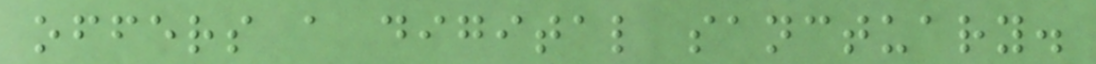offers a digital sanctuary.
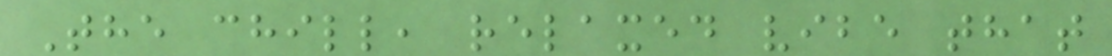The chill, relaxed vibe that
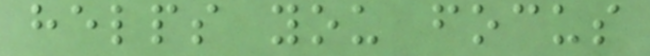helps you focus
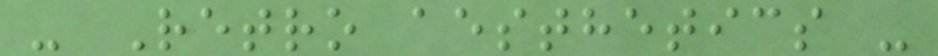- Retro aesthetics -
